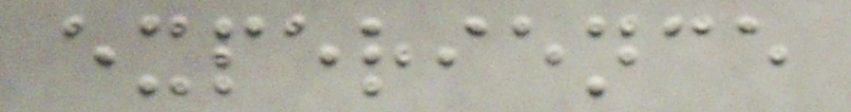experience
